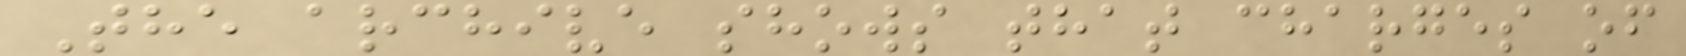The archive shows that charges of
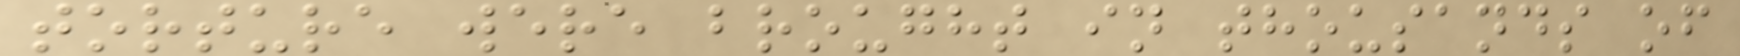torture were brought in thousands of
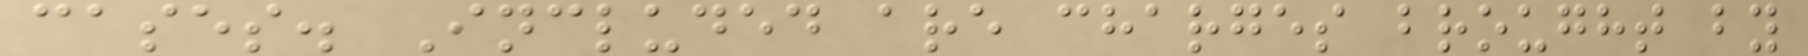cases. Included are charges brought by
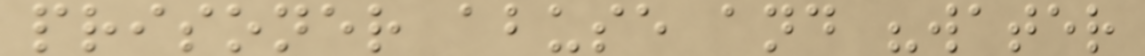prisoner abuse and "water
